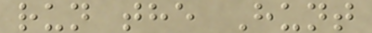run the Hunt
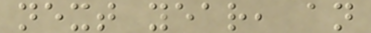next year, an
